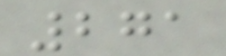271
